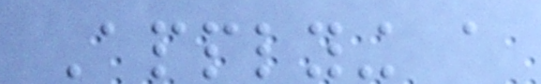Applying a
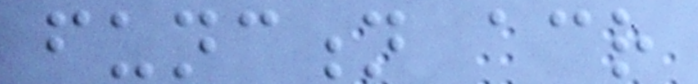function across
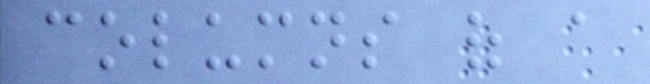columns of a
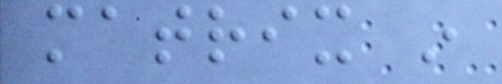matrix in
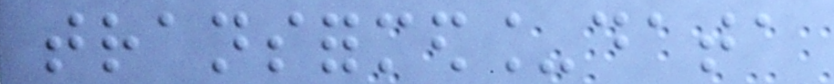transformed_data
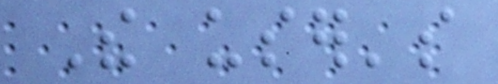The user's
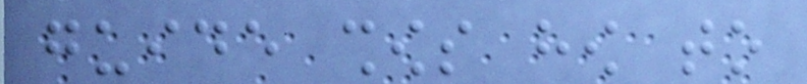guide shows how to
